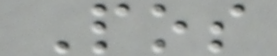Pos
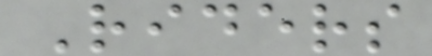Riders
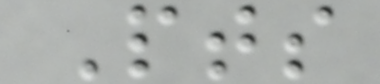Pts
